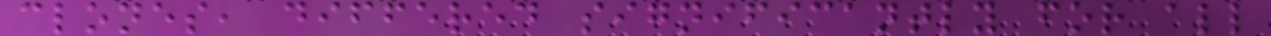clones, differed significantly for all
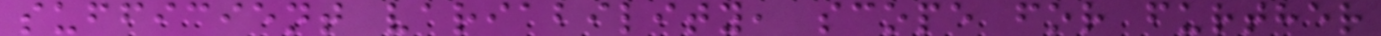sufficient variability, scope for further
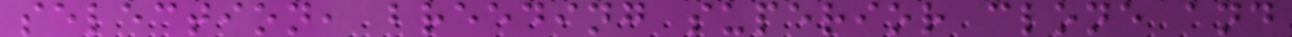selection, breeding superior clone and
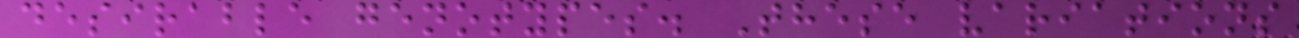desirable genotypes. These variations
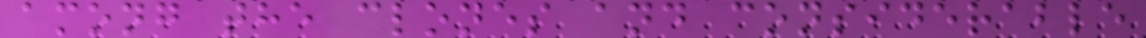among the clones and considerable
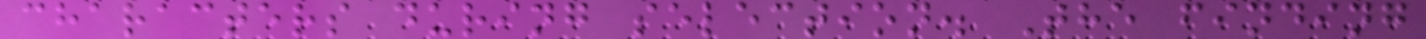characters during selection. The finding
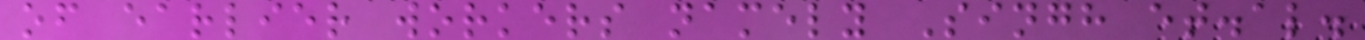of earlier workers namely Singh et.al.
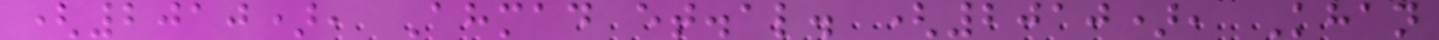(2010), Ahmad et.al. (2010), Khan
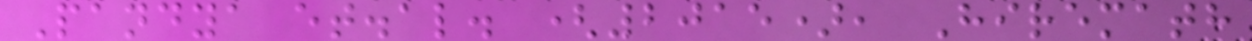Pandya et.al. (2015), Hiremath
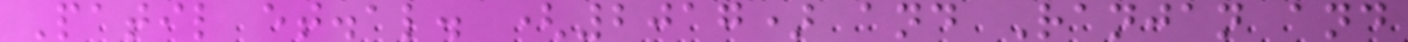Patil et.al. (2017) and Ranjan and
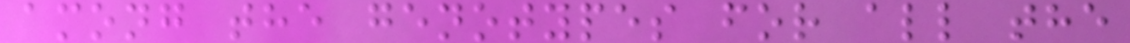among the genotypes for all the
